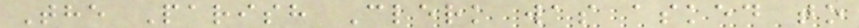The Parish Clerk was asked to
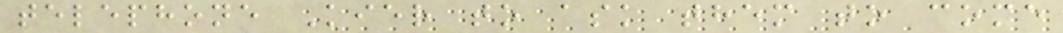telephone Kier to ask them to come
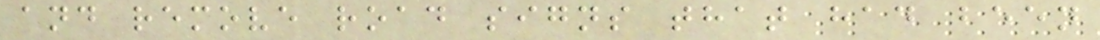and remove road signs that had been
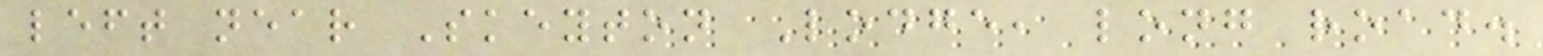left near Skeyton Lodge, long road.
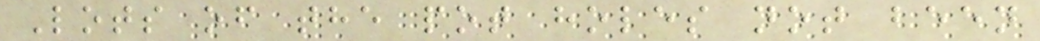Lots of the pot holes not been
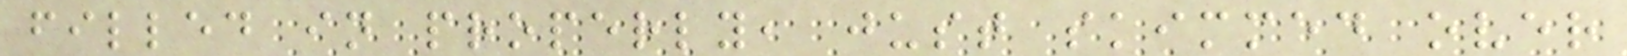filled in properly, just skimmed over
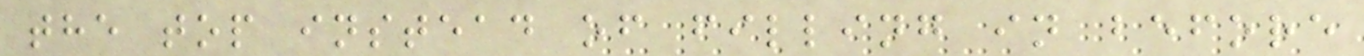the top instead of filling in before
